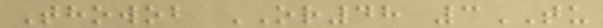Thowob OR48 3TU
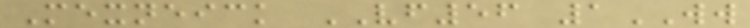Mexneick VF56 1WW
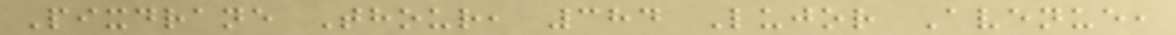Pixdrane Thour, 384 Lujor Avenue,
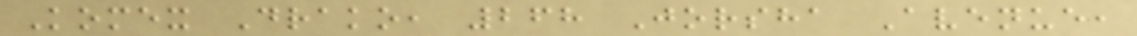Komex Drako, 268 Jorsha Avenue,
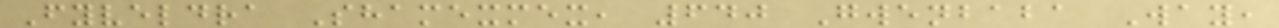Fyveldra Shamexmex, 640 Gwenbaba Way,
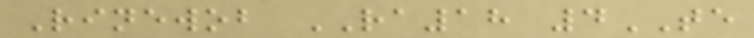Rinewob RA18 4TE
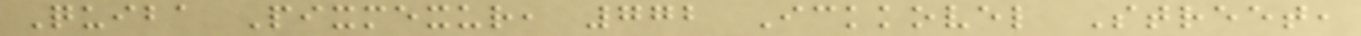Quiba Pixmexur, 772 Ickkovel Street,
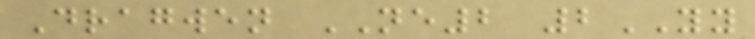Dragwen NE2 2YY
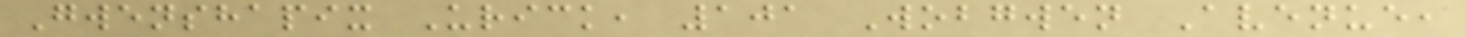Gwenshapix Urick, 101 Wobgwen Avenue,
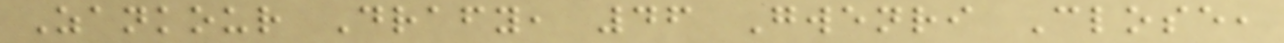Zankour Drafy, 46 Gwenri Close,
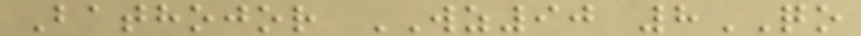Bathojor WZ90 8QO
